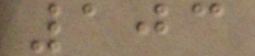103
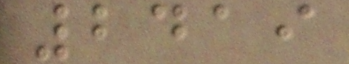2419
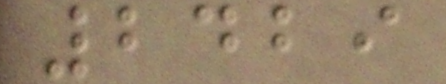2429
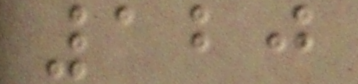120
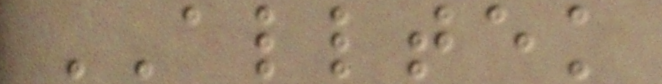ALLTEK
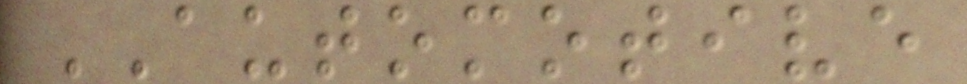AUTOMOTIVE
